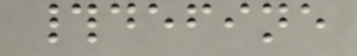#define
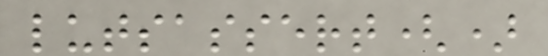lutsassert()
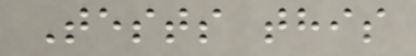Tests this
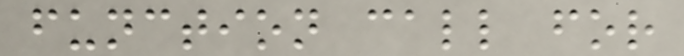function call for
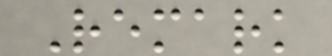Remark
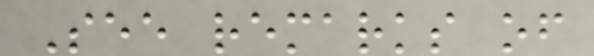See remarks of
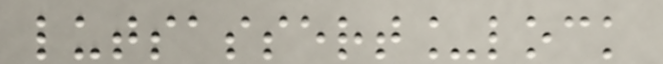lutsassert_lock
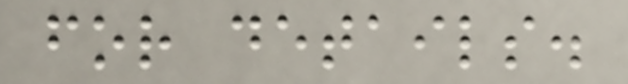for details.
